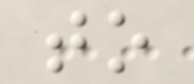to
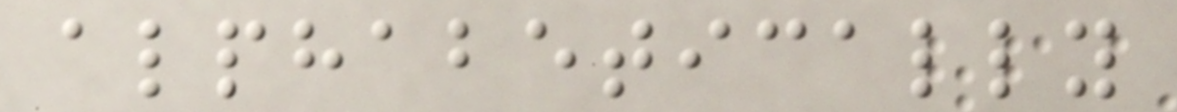alphabetically
